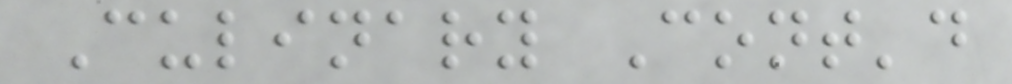Culinary Cont'd
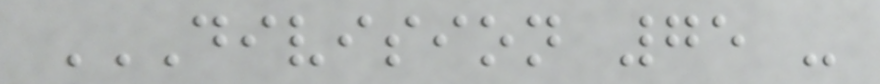DIVISION 75 -
